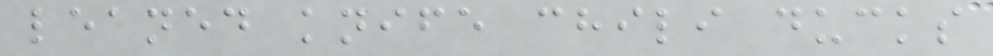leaned knife chili ducks
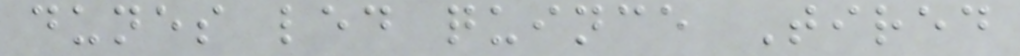dunes led quince Tired
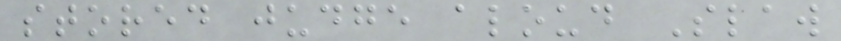stored judge aloud Slaw
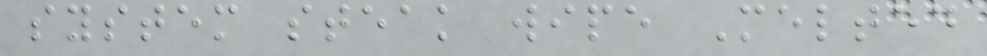system steak wipe Melted
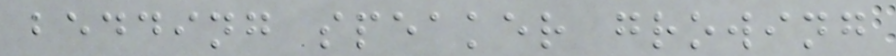bedding speaker growing
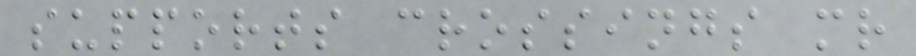supports crossings mr
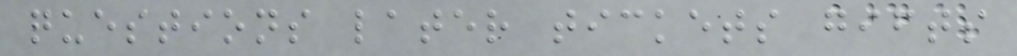questions later tickets gifts
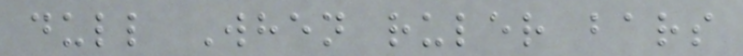dull When ruler bars
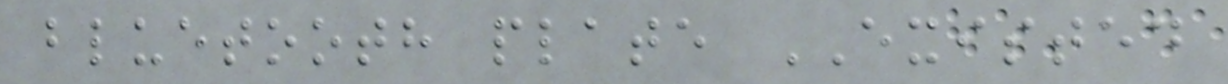bluetooth plate EXISTED
